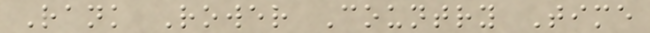Rank Rower Country Time
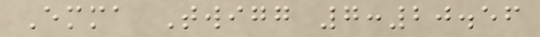Emma Twigg 7:20.56
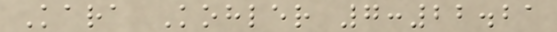Kara Kohler 7:22.21
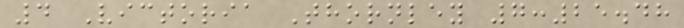4 Victoria Thornley 7:25.48
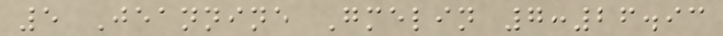5 Jeannine Gmelin 7:26.93
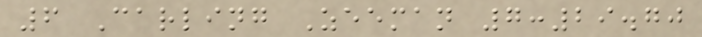6 Carling Zeeman 7:29.70
